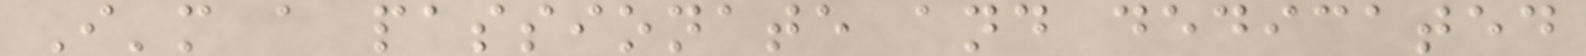I'm a passionate and dedicated
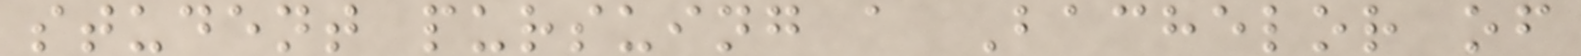student pursuing a Bachelor of
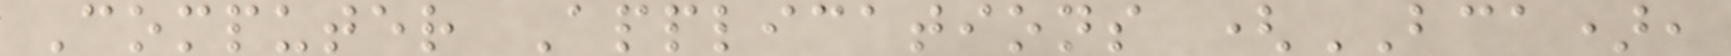Computer Applications (BCA),
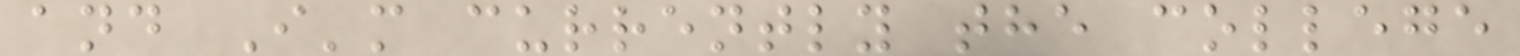and I'm currently the college
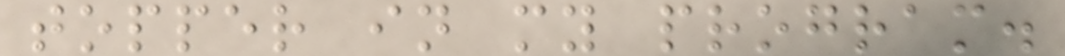topper in my program.
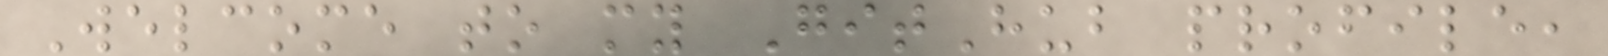Welcome to my GitHub profile,
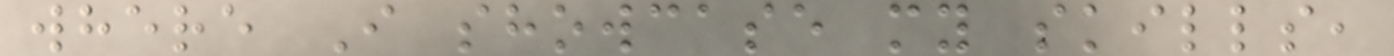where I showcase my skills,
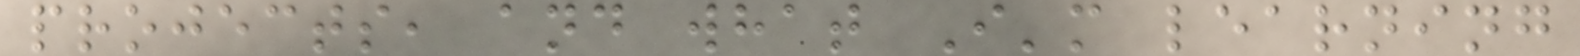projects, and what I'm learning
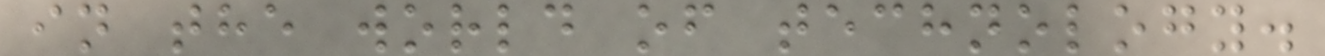in the world of technology.
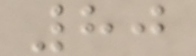80
